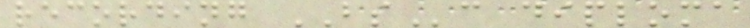recording BSc diploma
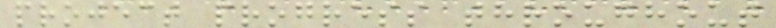project progress throughout
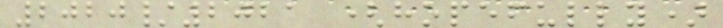2020/2021 (hopefully)
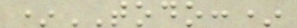*TODO:*
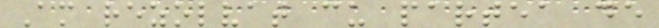Am rezolvat cu partea de
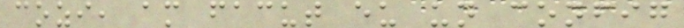cozi, am facut eu un config
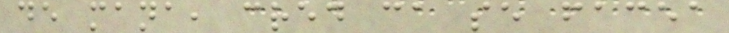de mana, cred ca se facea
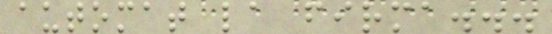automat la firma...
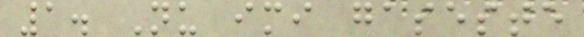1. Nu imi gaseste
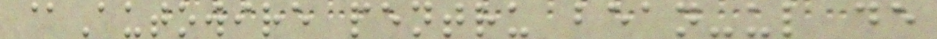@Autowire pentru bean-ul de
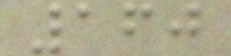160
